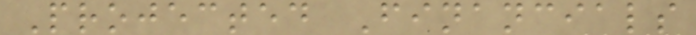Projected Financials
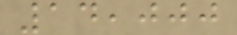14,000
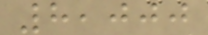8,000
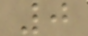0
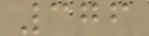376
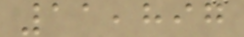11,897
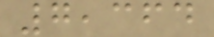7,364
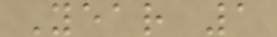Year 1
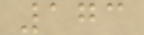173
